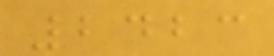2423
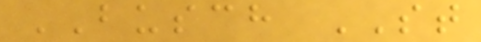BUSCH ST
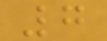7
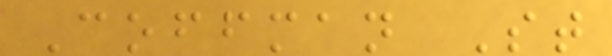Coffman St
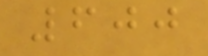600
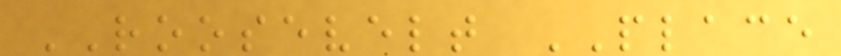ROOSEVELT PLACE
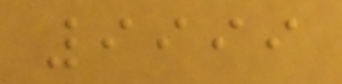9999
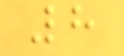8
